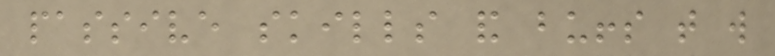passive skills and buffs that will
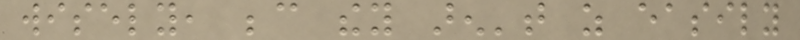wisely, because they aren't as easily
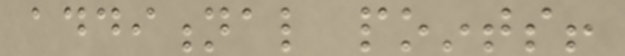additional points!
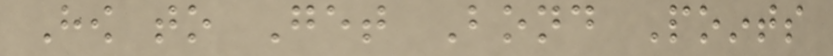How to Get Bond Points
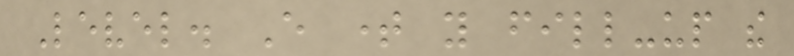Level. Every time you fill-up the
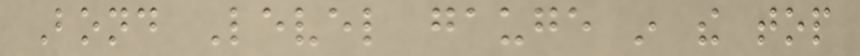Bond Level gauge in the top
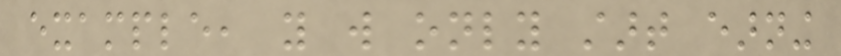example, you will only start earning
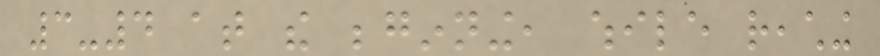3-4 at the beginning, while reaching
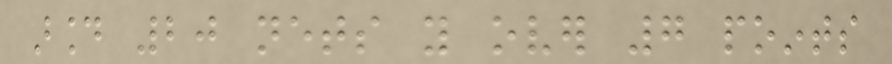around 20 nets you over 7 points
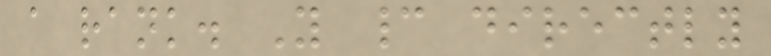a rank. You cannot directly
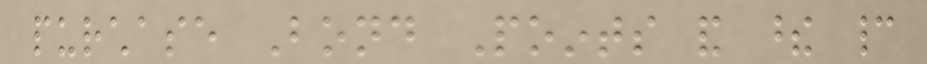purchase Bond Points and these cannot
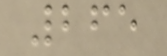265
